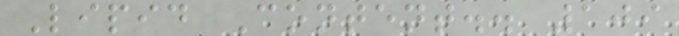Lipid Content.. 109
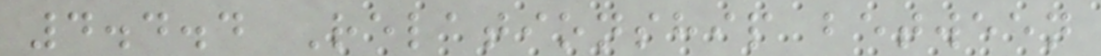4.4.4 Relationship between
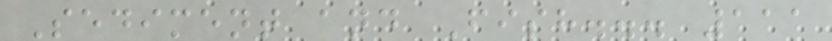Sediment and Fish... 111
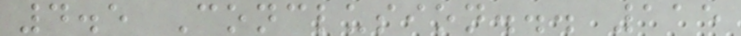4.5 Conclusion... 115
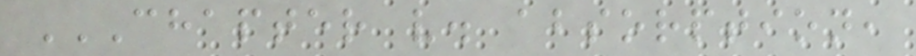CHAPTER V. ABSORPTION,
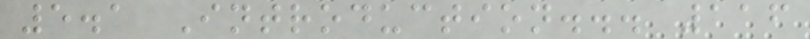5.1 Introduction... 116
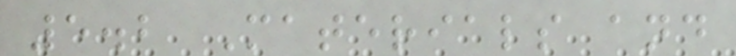5.2 Materials and
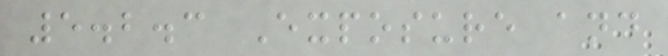5.2.3 Exposure and
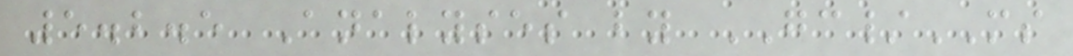5.2.5 Analyses by GC/MS
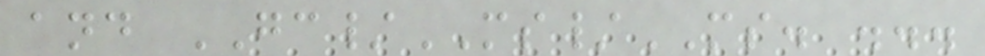and GC/MS/MS. ...
